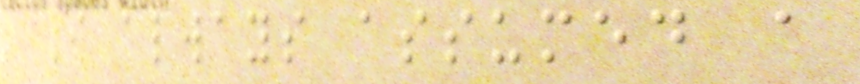I always assumed a
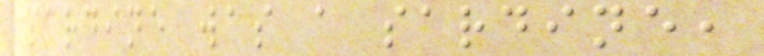sardine was a sardine,
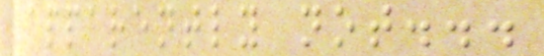apparently not...
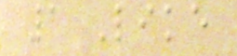1 Like
